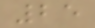25
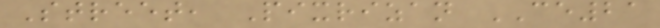Street, Pixrizan CE21
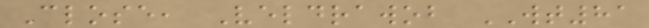Close, Veldrawob WT81
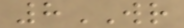8WR
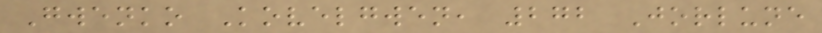Gwenko Kovelgwen, 272 Jorlune
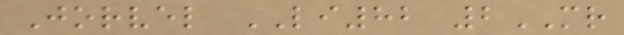Jorvel LI82 2MR
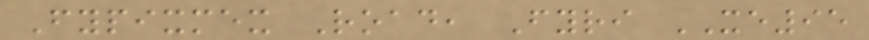Fypixmex Road, Fyri XE95
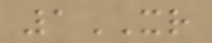1XR
